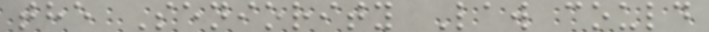the Seniority Law could
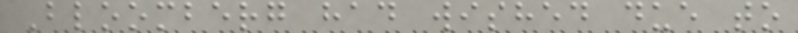Bloomberg had wished due to
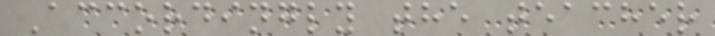Accordingly the teacher
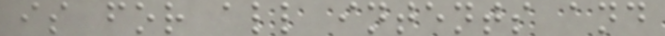is for all intents and
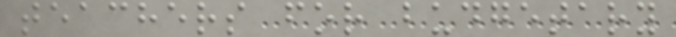teachers for budgetary
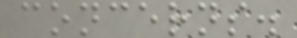concerns.
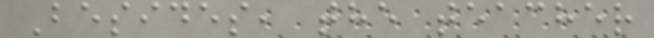Besides, the teacher
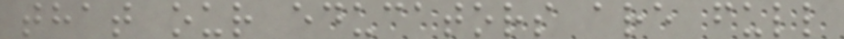that our educators are full
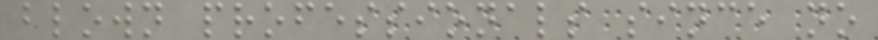blown professionals since no
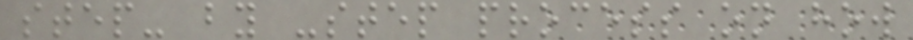step- by -step process on how
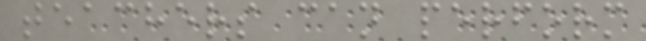teachers can perform
